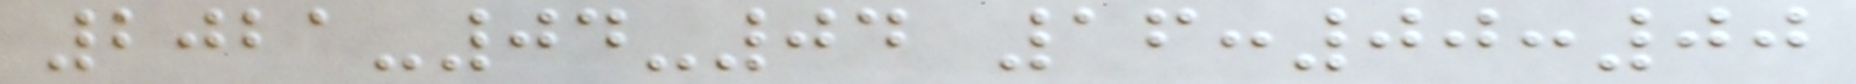2021-04-04 16:00:00
